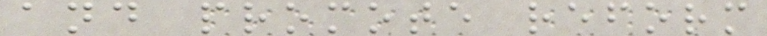and promote reform
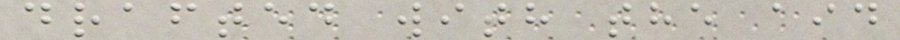drafted with the aid
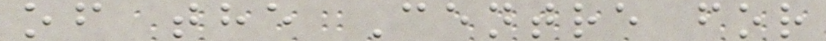of the Centre for
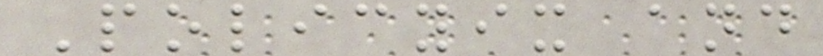Policyix and
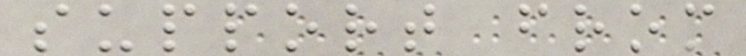support from
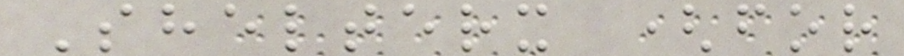Shelterx (for
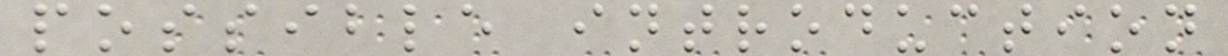possible introduction
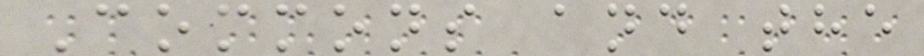Commons and the
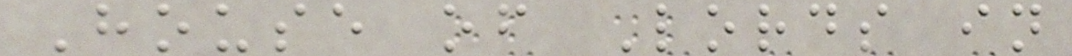House of Lords in
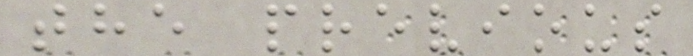the previous
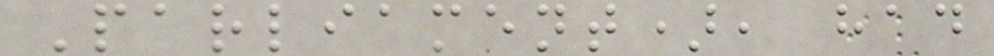Parliament), had
